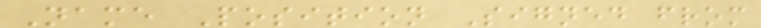Name Position Signed from
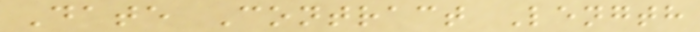Date Contract Length
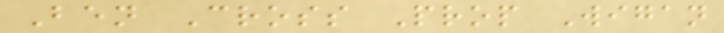Ben Cross Prop Wigan
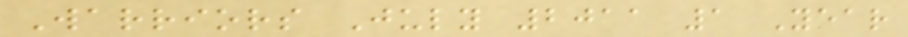Warriors July 2011 1 Year
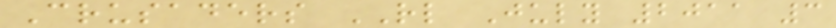Crusaders RL July 2011 3
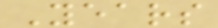Years
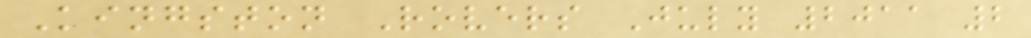Kingston Rovers July 2011 2
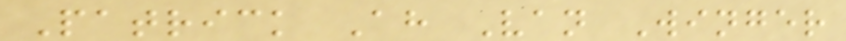Patrick Ah Van Winger
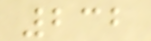232
